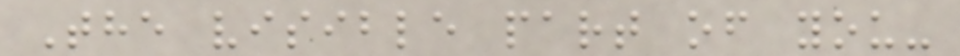The visible part of you-
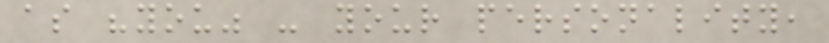as "you" - your personality,
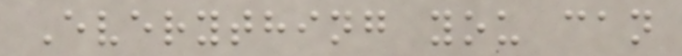Everything you can
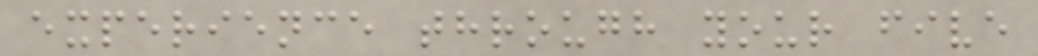experience through your five
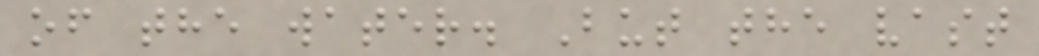of the water. But the vast
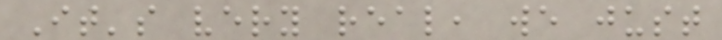It's very real, we just
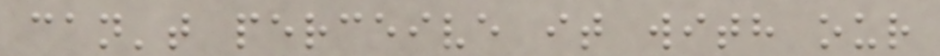can't perceive it with our
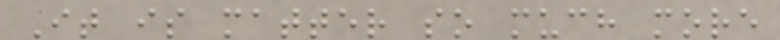It is matter so much more
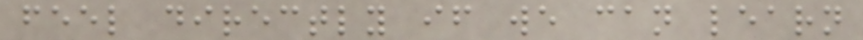feel directly if we can learn
